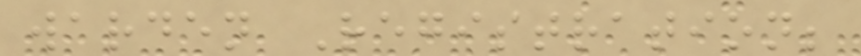warden Registration;
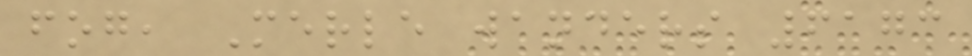fog, Merle wanders 6173
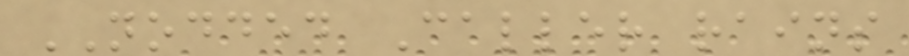NODDED Caller rains
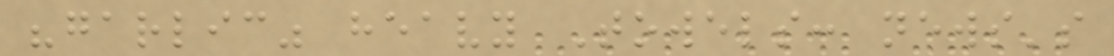"garlic" heavy Towels: news's
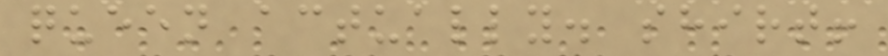queen actually. shirt!
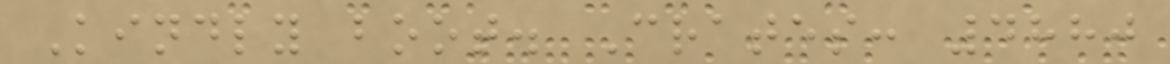Kindly boot. Crates: 4880
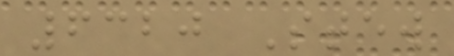6320 Stew
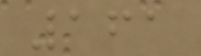161
